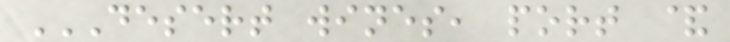DESERT WINES, PORT &
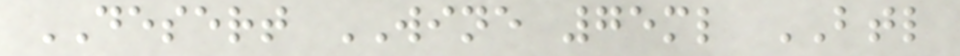DESERT WINE 75ml BTL
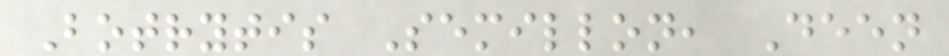Botrytis Semillon, Deen
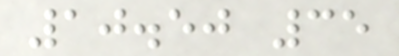10.50 35
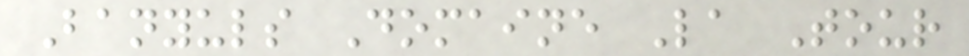Banyuls Domaine La Tour
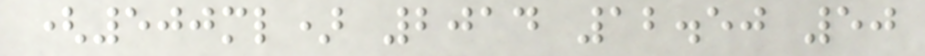(500ml) 2014 12.50 50
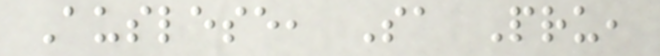Auslese, Sa Pru,
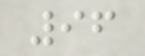96
